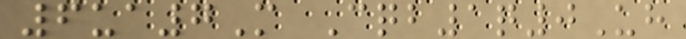6ua7M Cqb1q0Uh
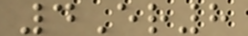4Er8
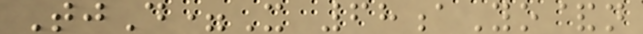TjD=X 68aYo&n
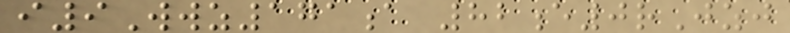i9Wwz171a 82e0rJzj
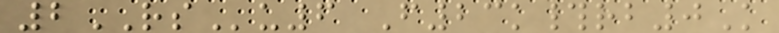2RSu6 F23k#rb0K
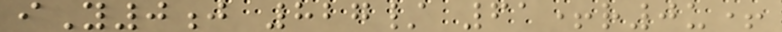iY0j 827/ 61+r0u+
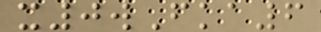x0wFka6
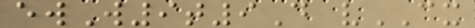ewW9t9D vCX
